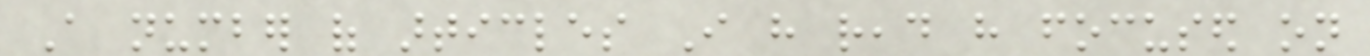A number of articles I have read have focused on
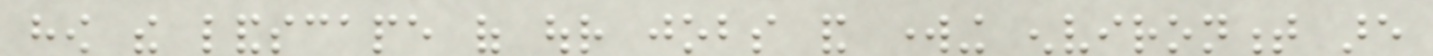how the landscape of our jobs and working environment are
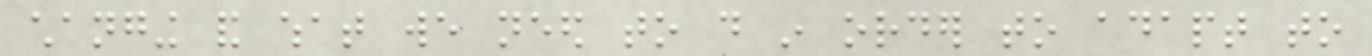changing and what we need to do in order to adapt to
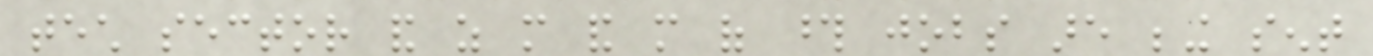tech sector and as more and more of those jobs are being sent
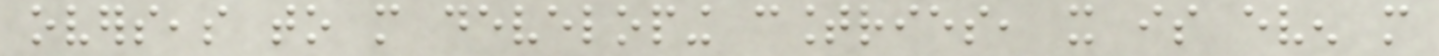overseas to more developing countries, it is even more
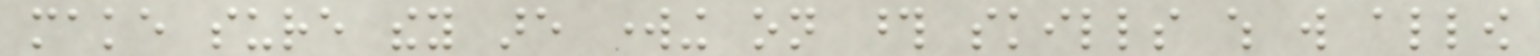make sure they are working on those skills which will allow
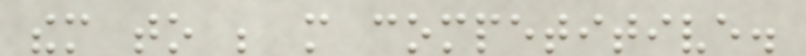them to be more competitive.
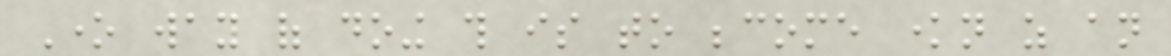One way of doing this is to become known as an
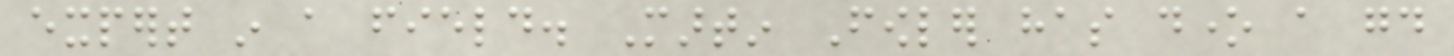expert in a field. Martin Fowler has done a good
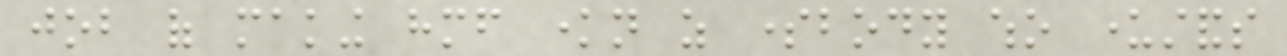job of making himself known as somebody who understands
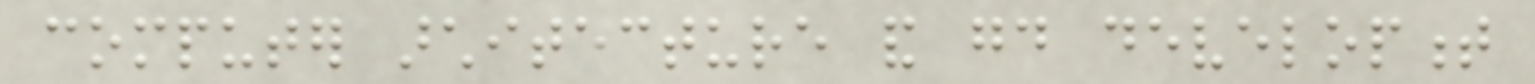computer architecture and good development
